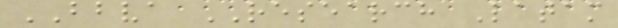BBVA RESEARCH Latam
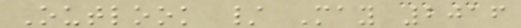Outlook / May 2016
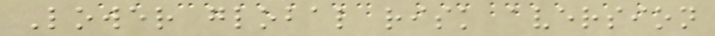Lower global risk aversion
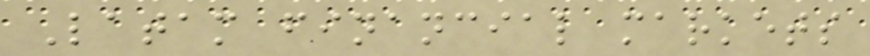Latam financial markets
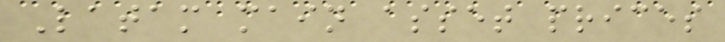Latam main asset prices
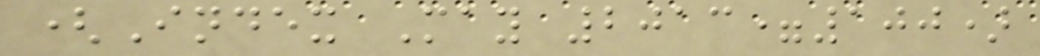(Index May 2013=100)
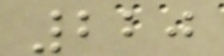220
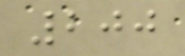200
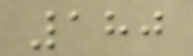180
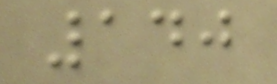140
